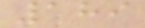189
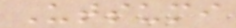Utsumi
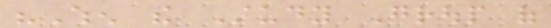"When the Study Group of
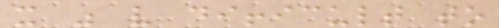it was very difficult to
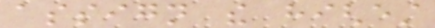assign the highest
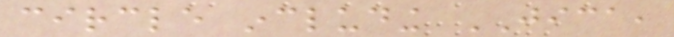circle including JICA,
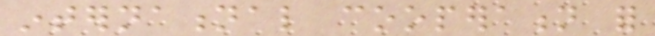international cooperation for
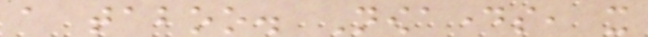a taboo. Nowadays, it
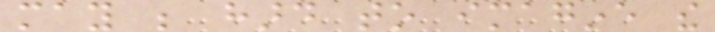may be hard to imagine the
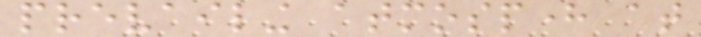prevailing atmosphere at
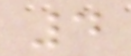4
